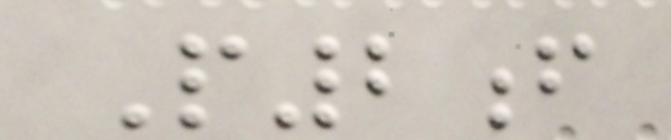P2f
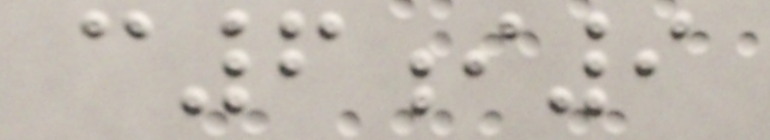c6i9
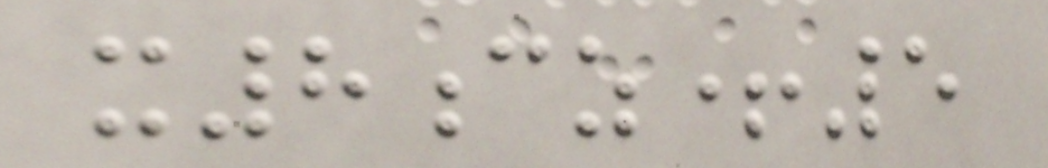x8cz+5
